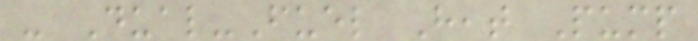- Dual-Fuel Heat Pump
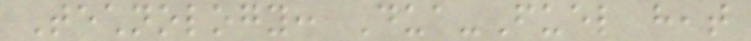Technology: Dua-Fuel heat
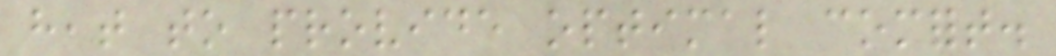heat to provide optimal comfort.
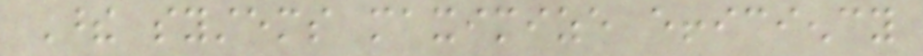These systems maximize efficiency
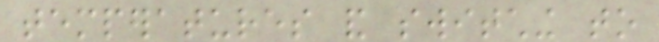temperatures and switching to
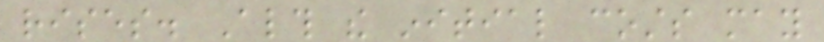rises. Although the initial costs may
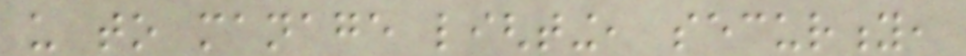us to manage lighting, security,
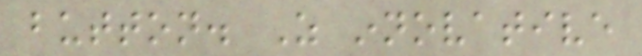button. As innovative
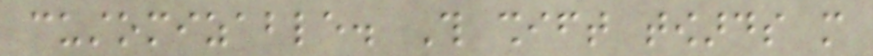customizable. This shift towards more
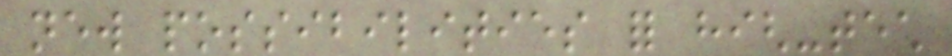new possibilities for high-tech
